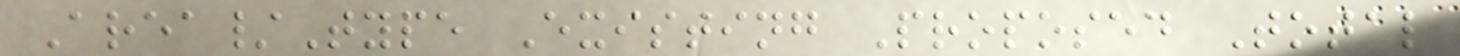Area/Type Existing Proposed Total
